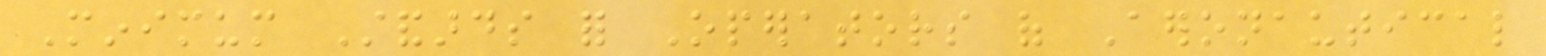Minimum Standards for Operators of Aeronautical
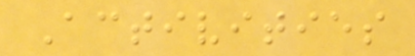Activities
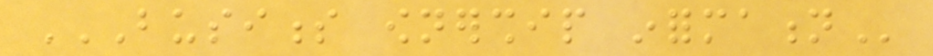BUSINESS OWNERSHIP INFORMATION
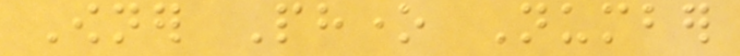Owner Phone Number
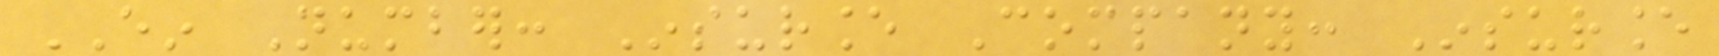EIN Number: Insurance Company: Insurance
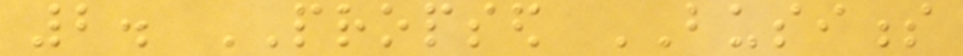2. PROPSED BUSINESS
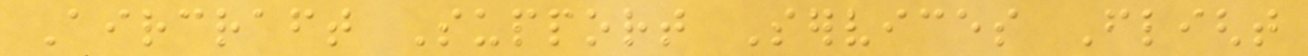Aircraft Support Services Flight
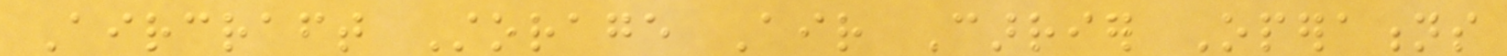Aircraft Storage Air Carrier Operations
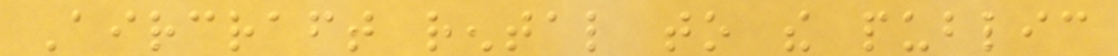Aircraft rental to the public
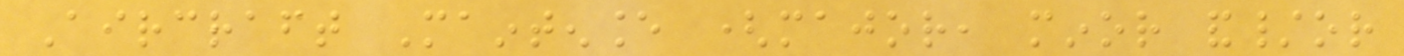Aircraft Maintenance (major, minor and/or
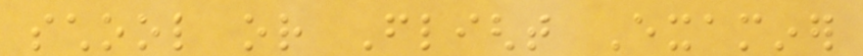school or Flight Examiner
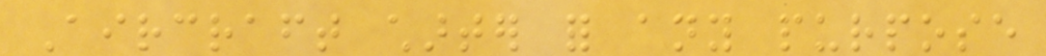Aircraft charter for any purpose
